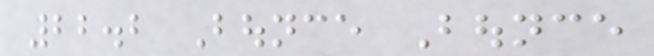22.2 Bounce Bounce
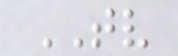TV
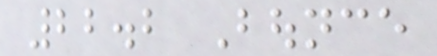22.2 Bounce
